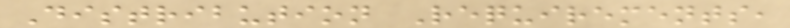Distribution Requirements,
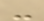-
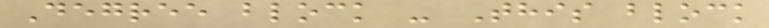Degree block - This block
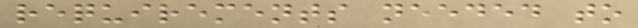requirements needed to
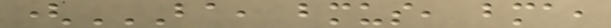(BA, BMUS, BMA,
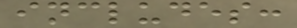includes:
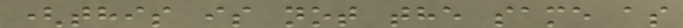(this is not the same as
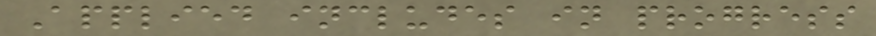Applied includes in progress
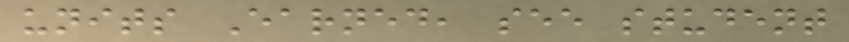units Earned, see student
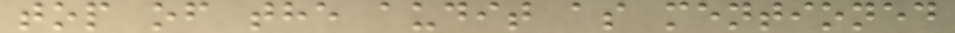top of the audit as mentioned
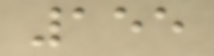155
